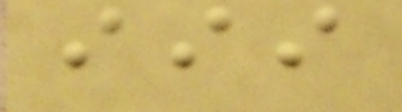iii
